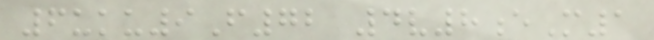6uku9F72 4v8eM1
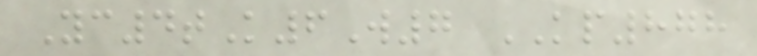Yc4tK6W7 KP878
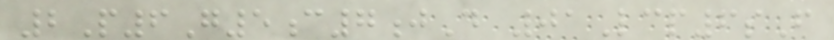2P6G5c7jD 01Lcp6sF
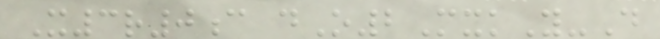X3r0c dO2MxkY-D
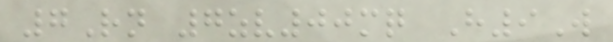7Rn 7zv00mq H9W
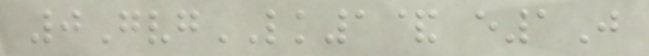0GvgLK1& e1J
